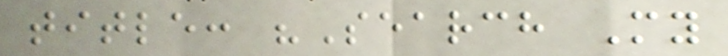title: "Search My
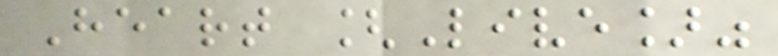Heart [Live]"
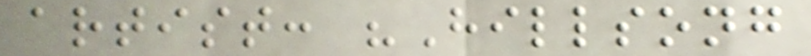artist: "Hillsong
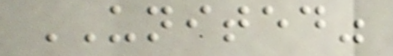UNITED"
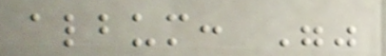album: ""
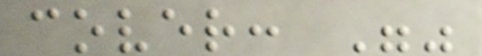cover: ""
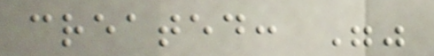created: ""
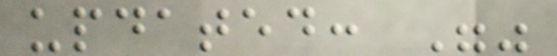updated: ""
